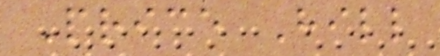Price Hill
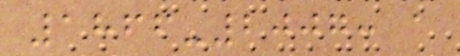1866-2007: a
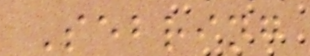Sebring
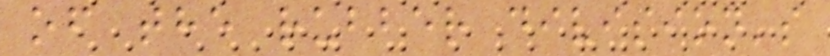of the rubber division's
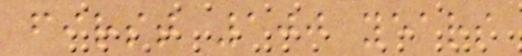first 100 years
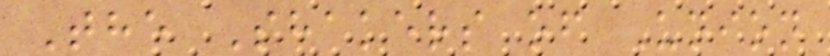The Shakers of Union
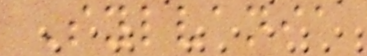Sylvania
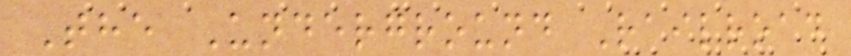The Underground Railroad
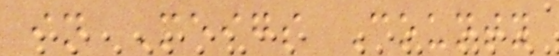in Meigs County
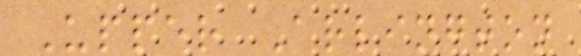Upper Arlington
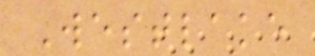Westlake
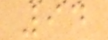94
